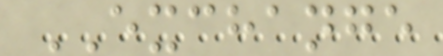EXCHANGE
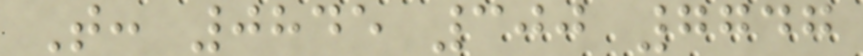T: 0845 300 7747
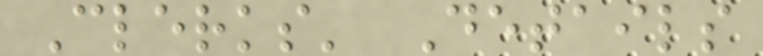Clerks' Details
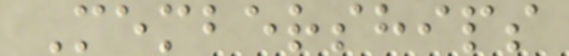Memberships
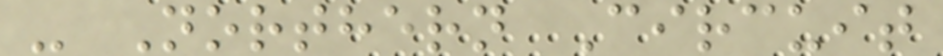- Northern Circuit
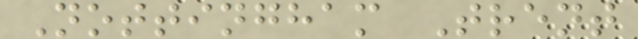Nottingham Trent
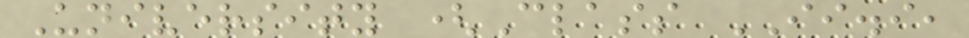University (Class II.i,
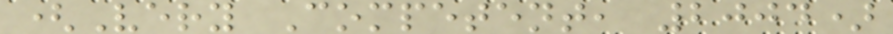(Very Competent, 2004)
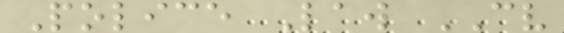Police Law CV
